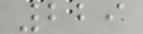229
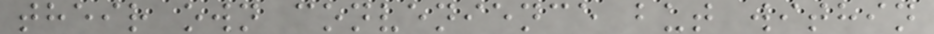their own convenience but within
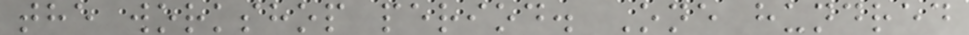the workshop period. One hundred
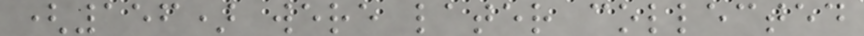(156) were later collected
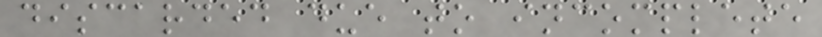discarded due to incomplete
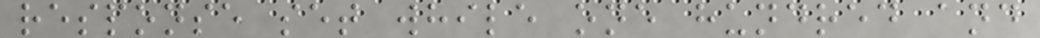response set while one hundred and
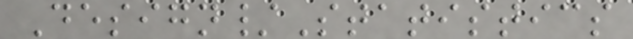Design/Statistics
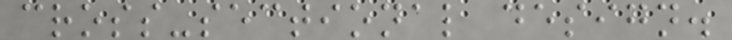cross-sectional design.
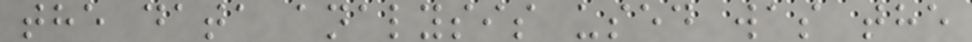the data analysis used was the
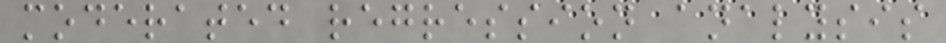moderated regression analysis
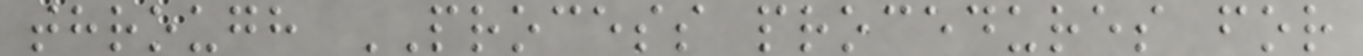through PROCESS procedures for
